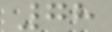78
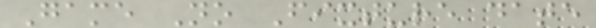Game No Fixture date
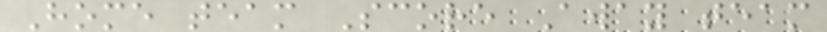Home team Score Away team
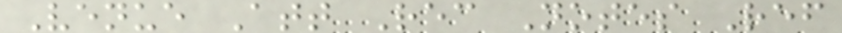Venue Att Rec Notes Ref
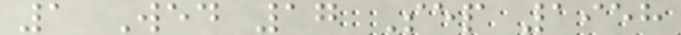1 Wed 17 Sep 1958
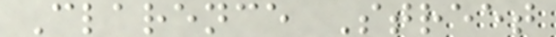Clarence Street
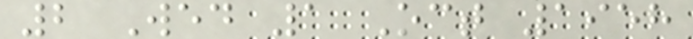2 Wed 1 Oct 1958
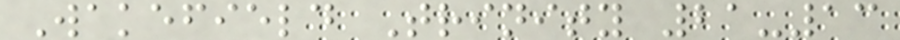Wakefield Trinity 21-13
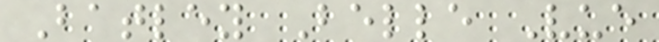Batley Belle Vue
